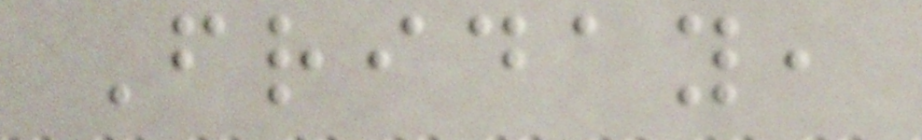Friday,
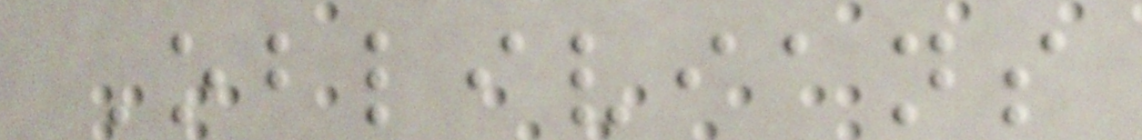Oblivians
